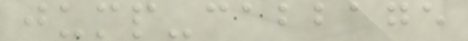jump-cabbage
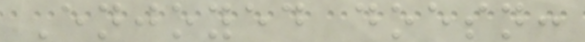Enjoyed doesn:
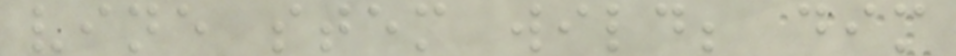vine stem wild; dim
